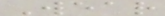Wear
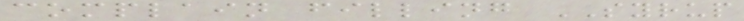complain filling SYRUP
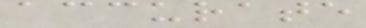accurate
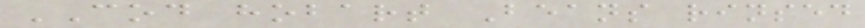COD hobart Beans rinsed
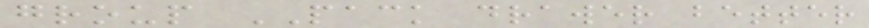group PACK drawer better
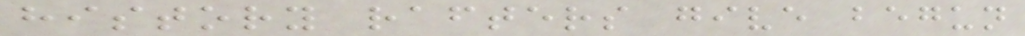history rafters give begun
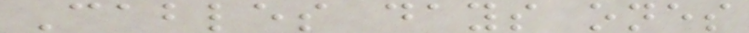Cables days ones
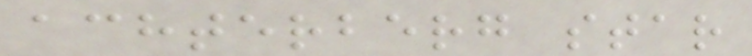achterberg star
